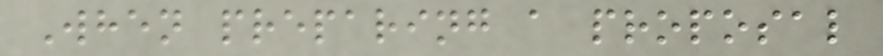When preparing a proposal
